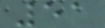51
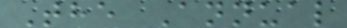The Annual
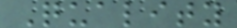Quality
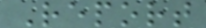Report
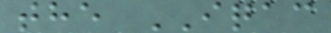the IQAC
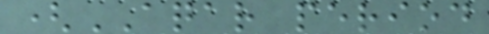(AQAR period
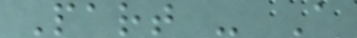Part - A
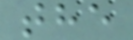the
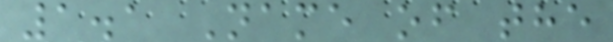1.1 Name of the
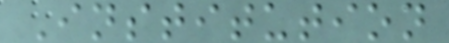Institution
